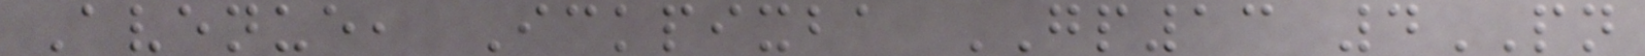Avenue, Ickpixba GP13 4PN
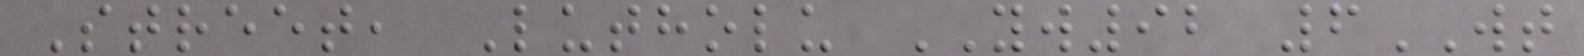Street, Lutholu YW92 6WT
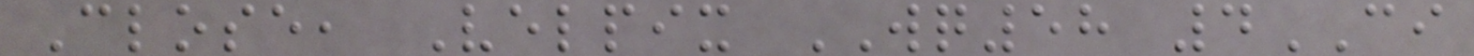Close, Velpix WQ58 4CI
